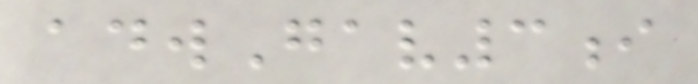adwGav3i
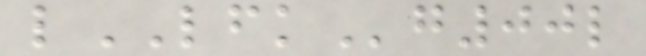lLFKg00l
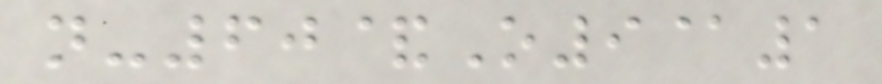n-60&O9@1
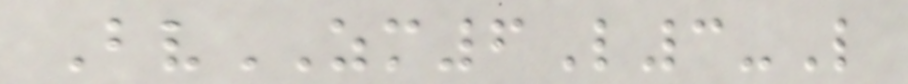BvZM6L3-L
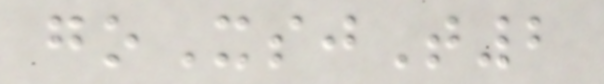goXsjT2
